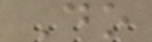Do
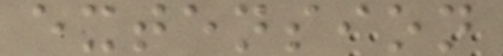extension
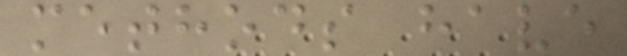methods have
